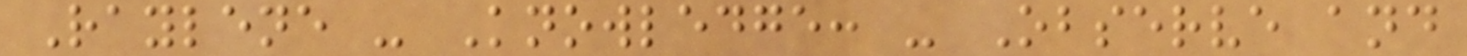Raylene - Knowledge: - Observe and
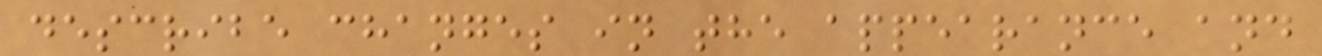describe changes in the appearance and
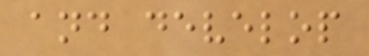and develop
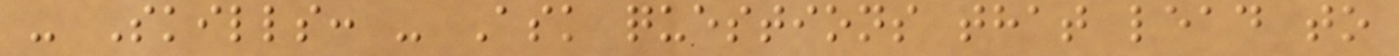- Skills: - Ask questions that lead to
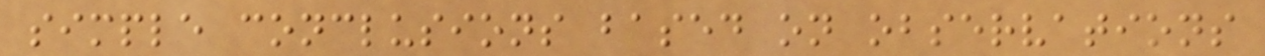simple conclusions based on observations
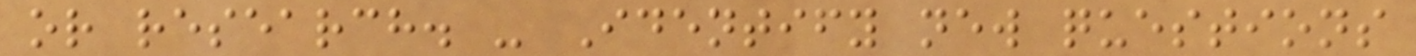or research. - Identify new questions
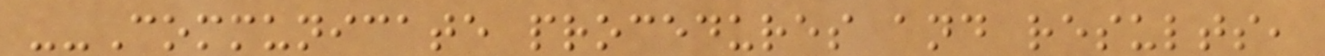--Communicate procedures and results,
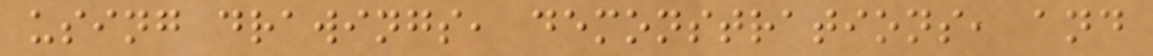using drawings, demonstrations, and
